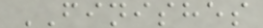FINISHES
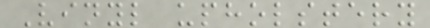Vinyl upholstery
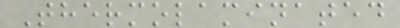Thermolaminated
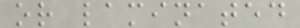or laminated
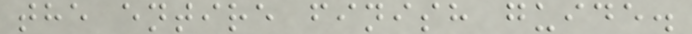the entire finish guide.
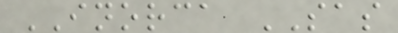INORCA SAS
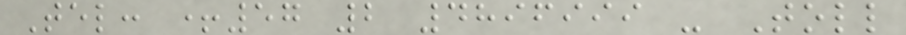Tel: +57 2 4896999 - Toll
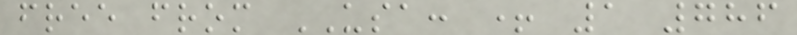free from USA: + 1 786
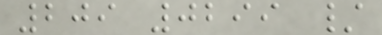209 0299 /
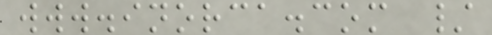www.inorca.com /
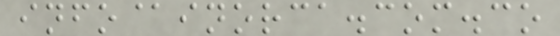info@inorca.com.co
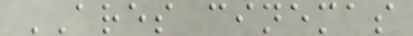ARES cinemas
